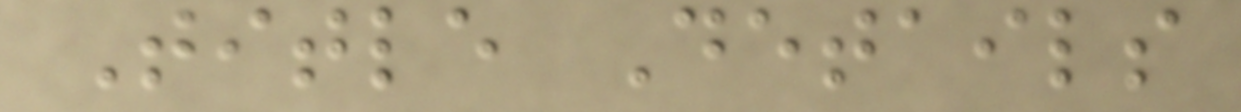Title Details
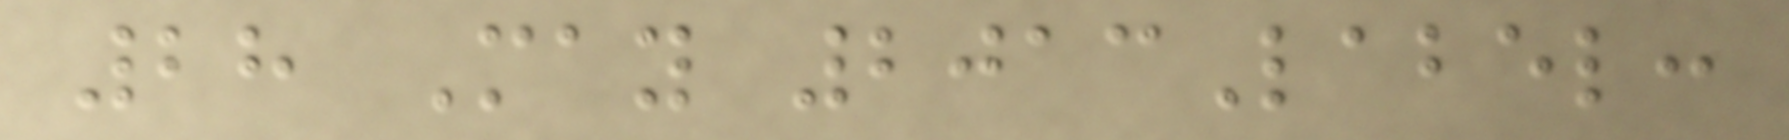28 May 2013Label:
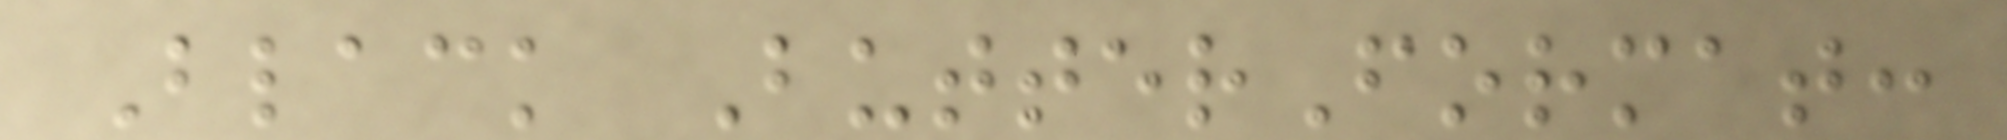Black ButterFormat:
